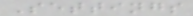Settings
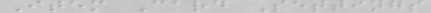Item Card Settings
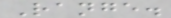Range.
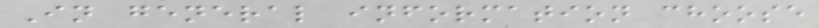In general information choose
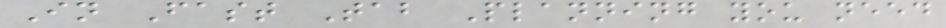In Fast Tab Planning you need
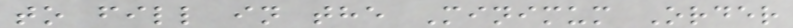to fill in the Minimum Order
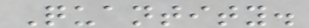Quantity.
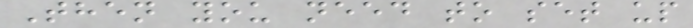Then you need to set up
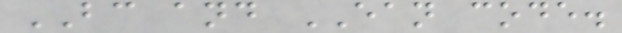BC and EAN code.
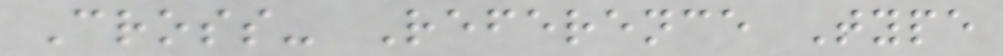Cross- Reference Type
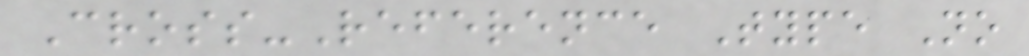Cross-Reference Type No
